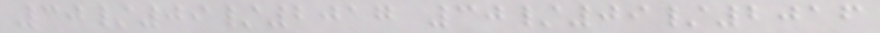30/09/2017 30/09/2016
